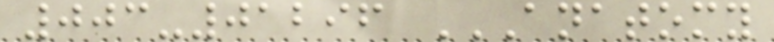003-01296 ANATOMY
